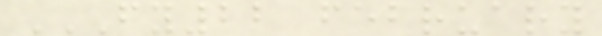FY22 FEBRUARY
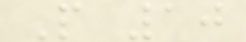P 10
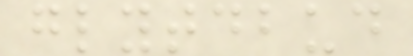glytdbud
